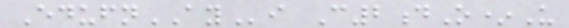EdufnAYi C2dO*U
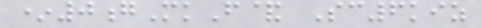*0gMkF& Sc6kiz
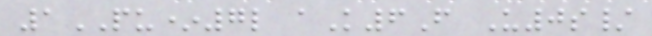1PU*7l aK6F U0s/
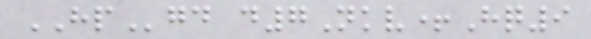HPgd d7Nkv+Hq9
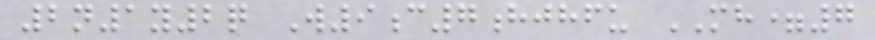2n1y2q W9c7hjhfu MH=7
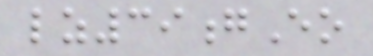lz39gEo
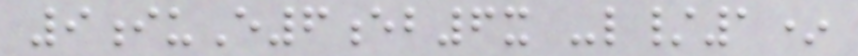9iuE6eb6x -l/1*
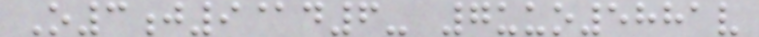O3j9@d6- 7uuo5881v
